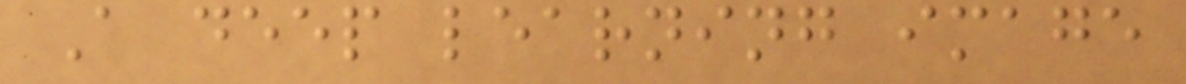A deep learning image
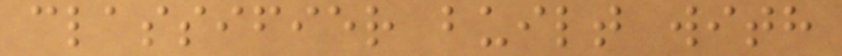classifier built with
